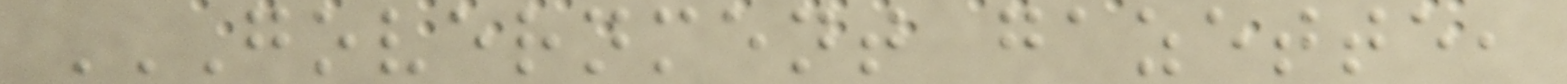GOVERNMENT GAZETTE,
